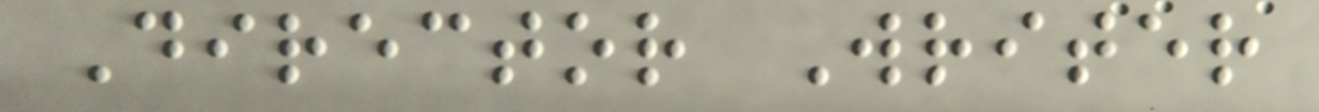Director Writer
